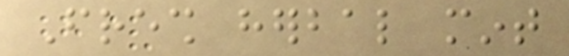Fresh herbal mint
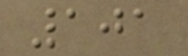101
